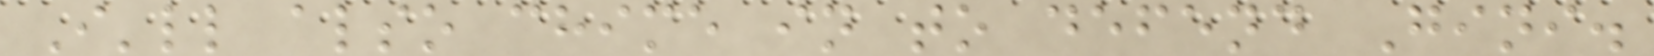I'll also chime in to defend Gini.
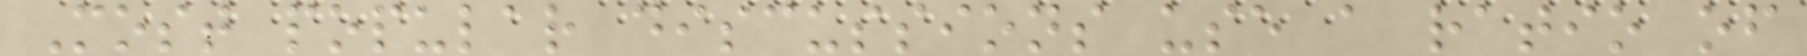Most popular discussions use a ratio of
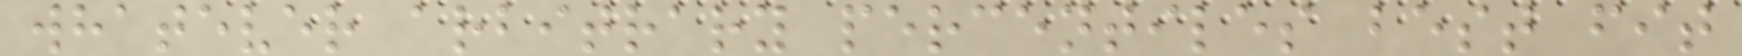whatever arbitrary percentiles best fit
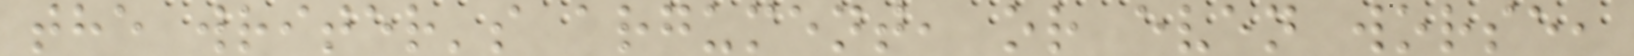the writer's argument, or even worse,
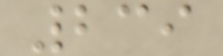239
